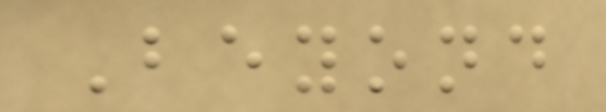Beyond
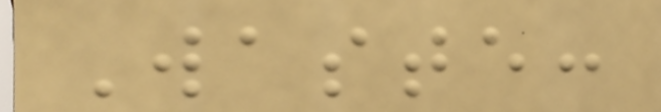Waste:
